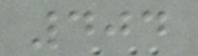404
